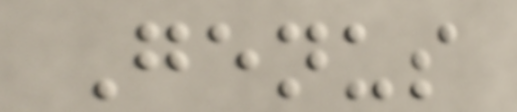Genus
